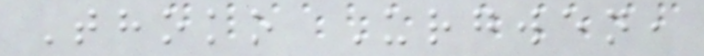Thoko Urgwen,
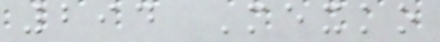294 Mexko
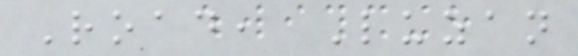Road, Luzan
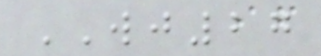WJ27
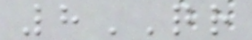8QR
